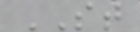ST
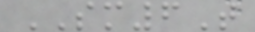SM6T
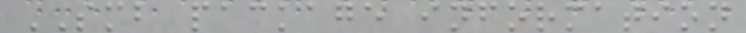SMB package information
